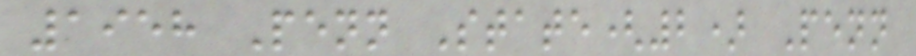1958 Penn State(2) Penn
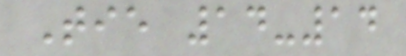Tie 14-14
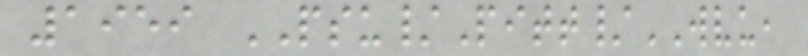1959 PSU/Pitt/WVU,
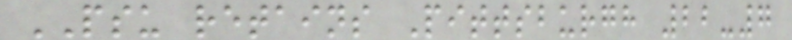PSU retains Pittsburgh 22-7
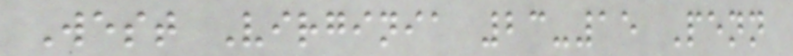West Virginia 23-15 Penn
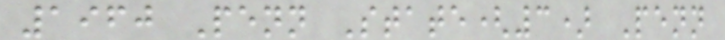1960 Penn State(3) Penn
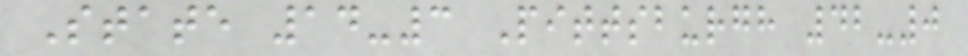State 14-3 Pittsburgh 42-0
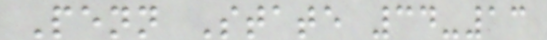Penn State 34-13
